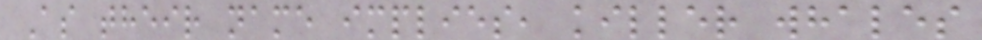As their name implies, killer whales
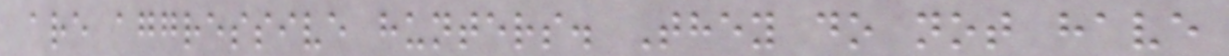are aggressive hunters. They do not have
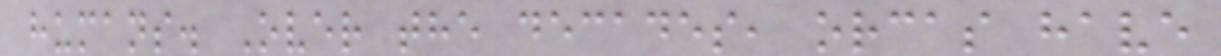humans. Over the decades, orcas have
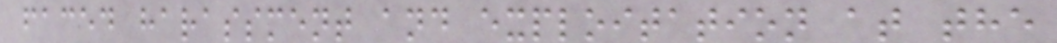faced harassment and exploitation at the
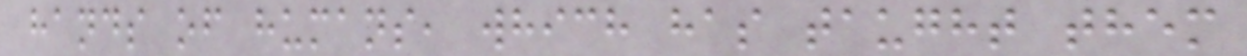hands of humans, which has taught them
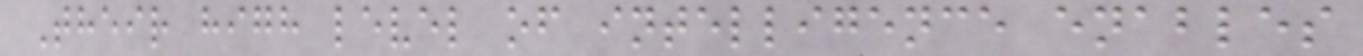Their high level of intelligence enables
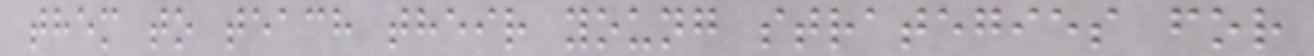them to teach their young strategies for
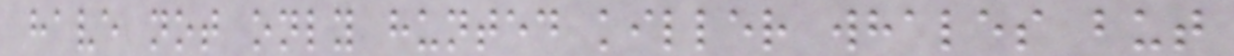have not only hunted killer whales but
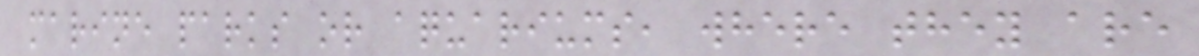marine parks or aquariums, where they are
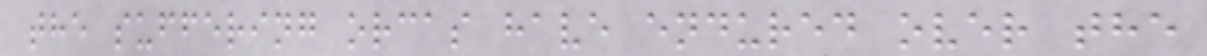the suffering orcas have endured over the
